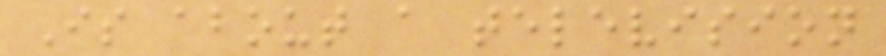Is about a television
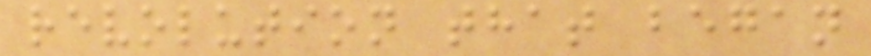revolution that began
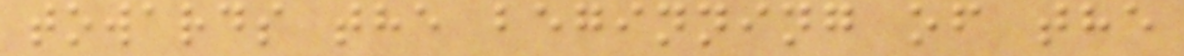towards the beginning of the
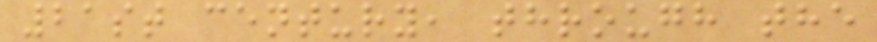21st century, through the
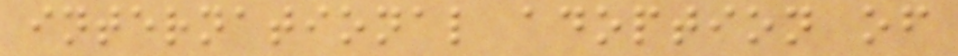international adoption of
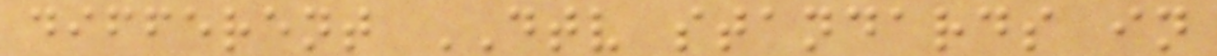different DTV standards in
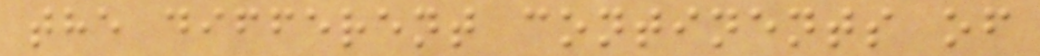the different continents of
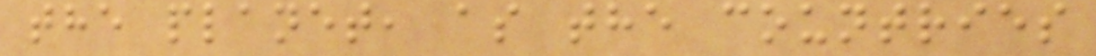the planet, as the countries
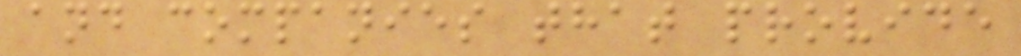and companies that provide
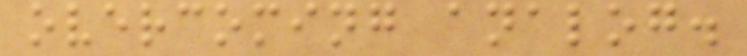overcoming analog.
